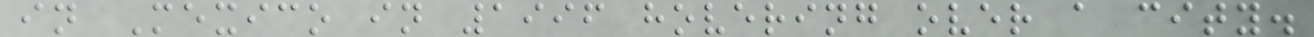in Mexico in 1996 hovering over a city.
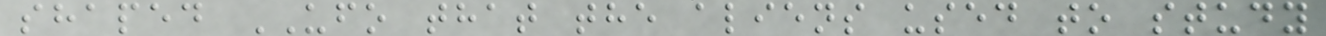shaped UFO that the aliens used to study
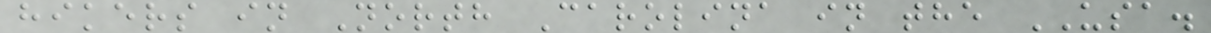hikers in North Carolina in the USA.
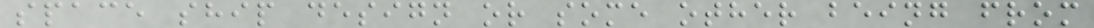space ship design or some other being from
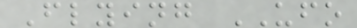Flying UFO
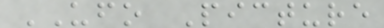UFO Picture
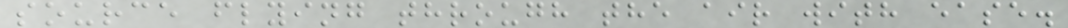source flying through the air with ease.
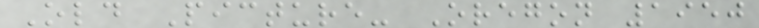Old Picture- Oregon 1950
